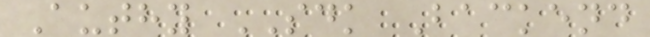Authy SDK Backend
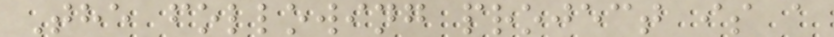The following project is a
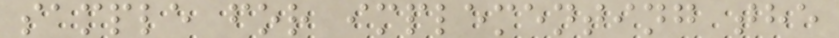sample for implementing the
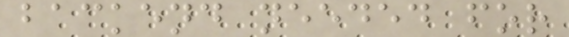backend needed for
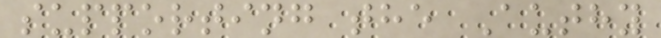supporting the Authy
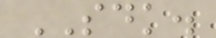SDK.
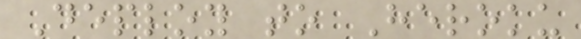Deploy to Heroku
